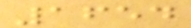1654
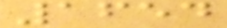1654
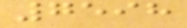7598
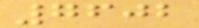7602
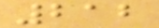212
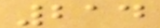214
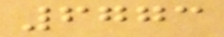6773
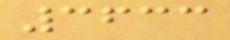3633
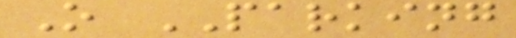O PARKING
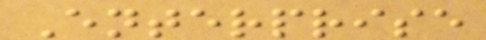Enterprise
